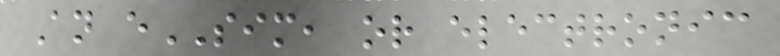An eSIM, or electronic
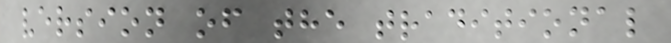version of the traditional
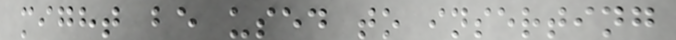might be used to inserting
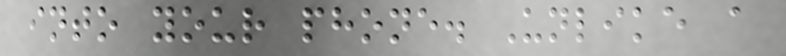into your phone. Unlike a
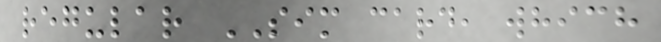regular SIM card, which
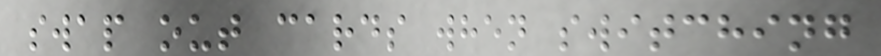swap out cards when switching
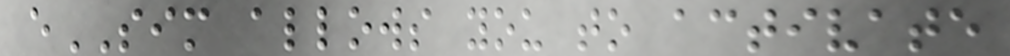eSIM allows you to activate
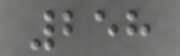258
